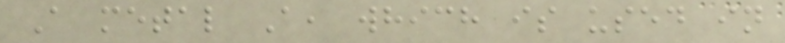A metal A, which is used in
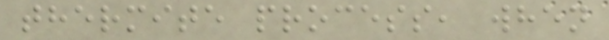thermite process, when
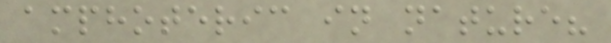amphoteric in nature?
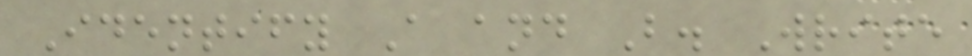Identify A and B. Write
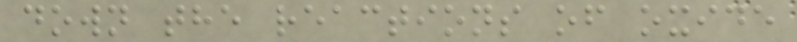down the reactions of oxide
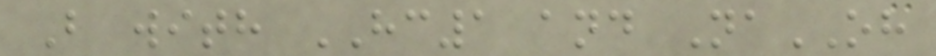B with HC1 and NaOH
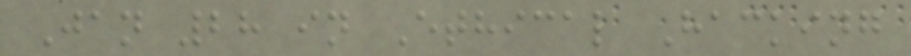Jan 28 in Ethical Hacking
